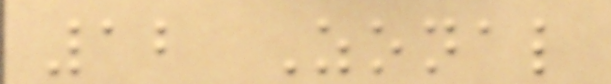12 Zonal
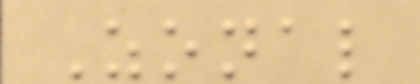Zonal
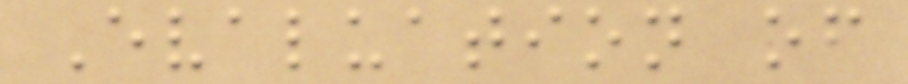Evaluation of
